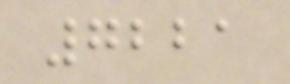7221
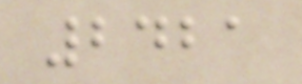2421
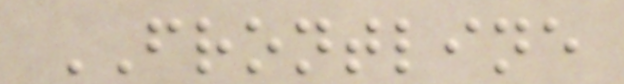FRONTLINE
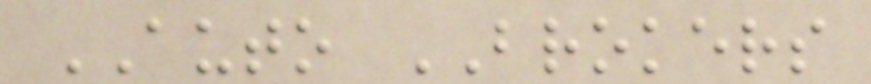AUTO BROKERS
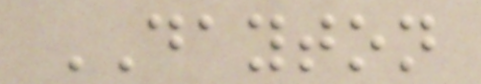DAYTON
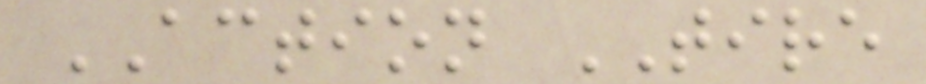ACTION TIRE
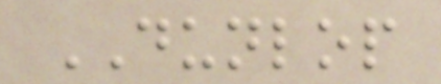DUNLOP
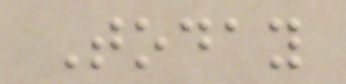Today
